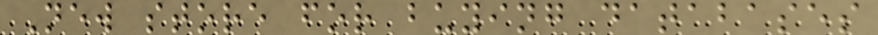New store for buying databases
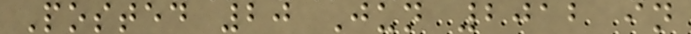Posted 20 Jun 2012 in
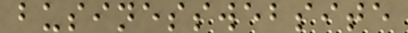businesswebsite
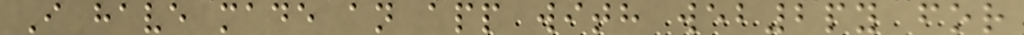I have made an app with web2py for
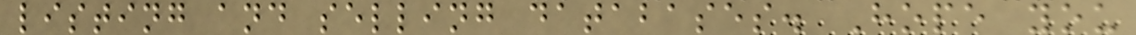listing and selling databases. Hope you
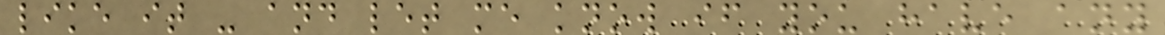like it - and let me know if you have any
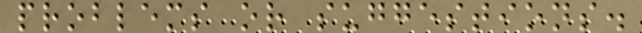problems or suggestions.
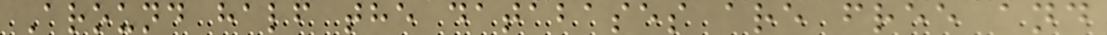Around half the databases are free and
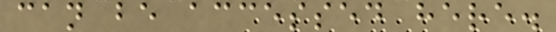can be accessed here.
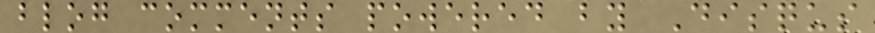blog comments powered by Disqus
